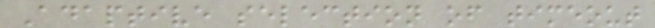Adaptive selection of timeout
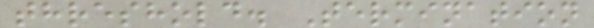threshold. Termination
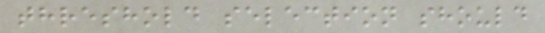threshold selection should
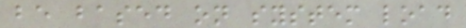be based on system load
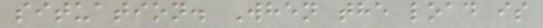situation. When the load is
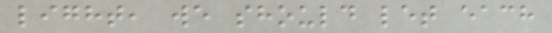light, we should let each
